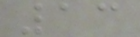13
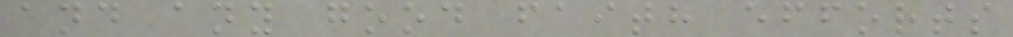and any good faith efforts
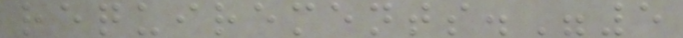requirements."5
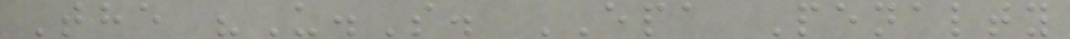The "U.S. EPA Penalty
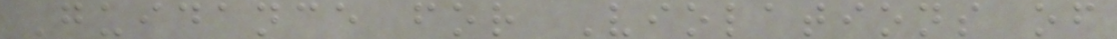Guidance for Violations of
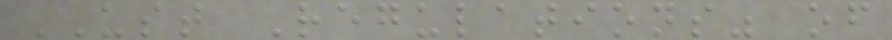UST Regulations" of
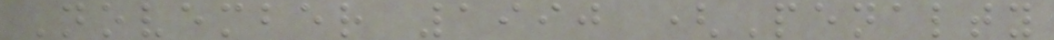November 1990 (Penalty
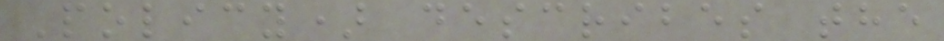Policy) describes the
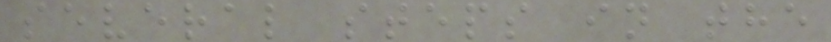several steps in the
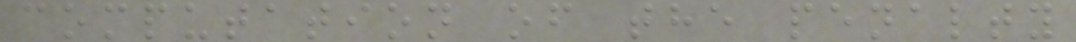computation of the penalty
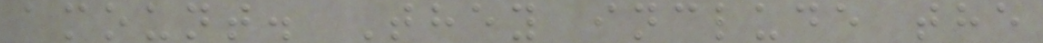amount. They include the
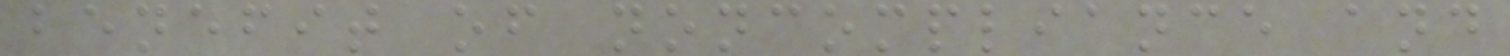benefit of noncompliance and
